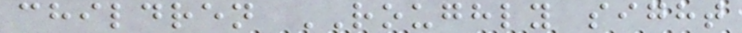children ROUGHLY sight
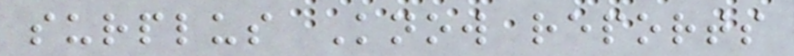surplus Know reports
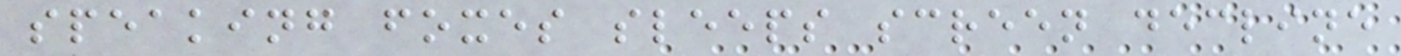speaking foxes sleeps screen decline
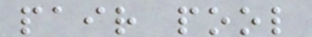pair pool
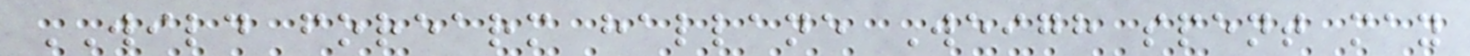WILD forearm hallane Weigh spent may
